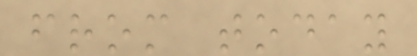from today
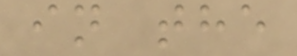in the
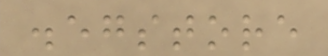.egstore
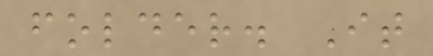folder. It
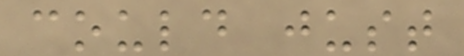could just
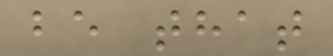be that
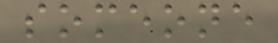someone
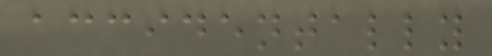accidentally
